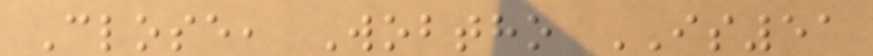Close, Wobtho IS51
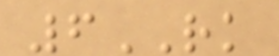6RK
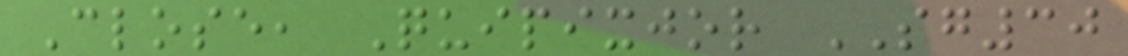Close, Quipixjor SG30
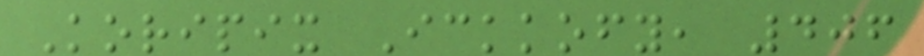Koripix Ickkofy, 406
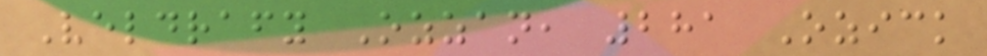Veldrafy Ozzan, 281 Ozick
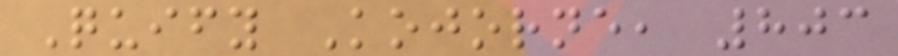Quify Kojorne, 803
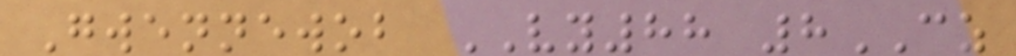Gwennewob VY88 8CZ
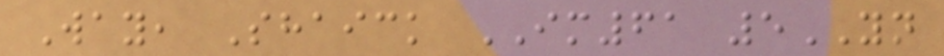Way, Shaick IM61 5YN
